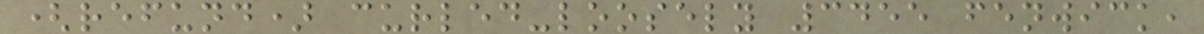(refund) curled-loosely 3455 fenwick,
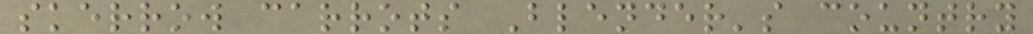skerrow carrots Blender's country
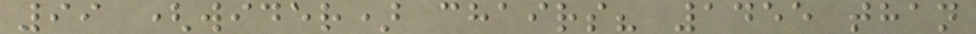99 (wider) chairs? 1455 than
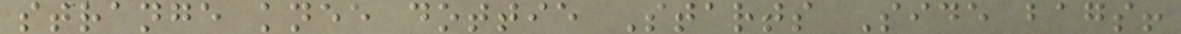strange knee dottie Starts Side bags!
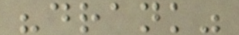"drank"
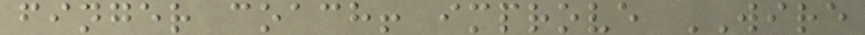finger coach! improve WIRE
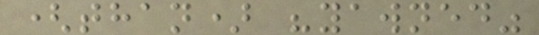(than) "yawned"
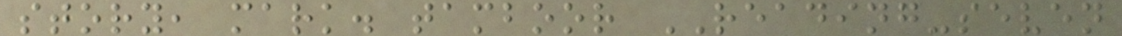story, mark. tamboor READING-seven
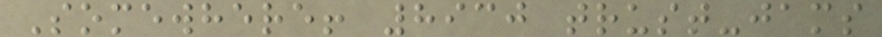Somewhere! 8930 trust-jams
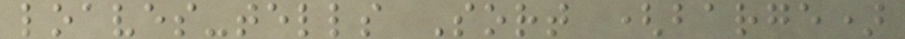loaves-tells Sort (barge)
